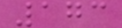173
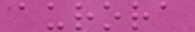aurora
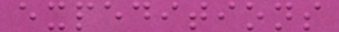expeditions
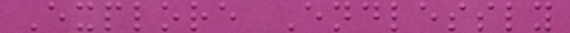Explore Endlessly
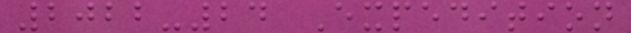2022-24 Expedition
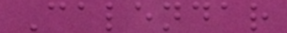Calendar
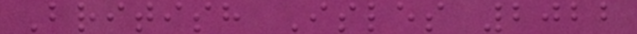British Isles 2022
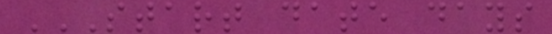START DATE DAYS
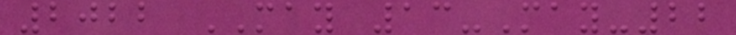2022 MAY 13-May-22
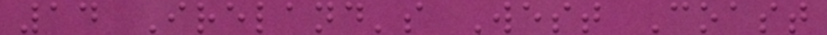14 Ireland's West Coast
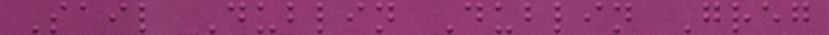Sail Dublin Dublin Greg
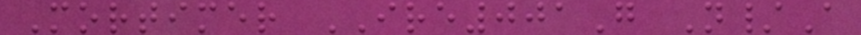Mortimer IRE001G N/A
